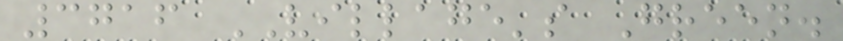3716 VILLAGE's Green.
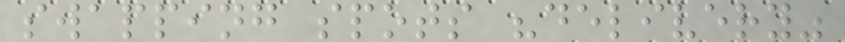swapping spots "delivery"
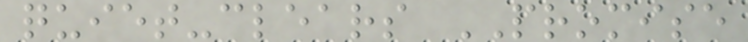quiet-clears PROMISE
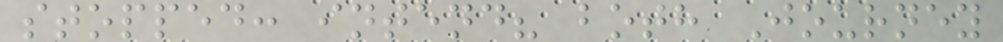stopped: intend? both Journey
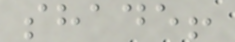shade!
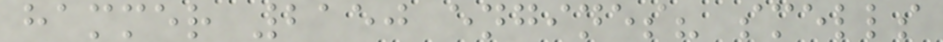hammer 2150 engines? smells
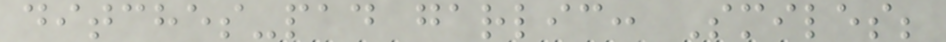ditches-pad garlic: Smiles;
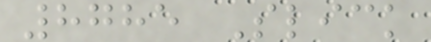8785 Slick
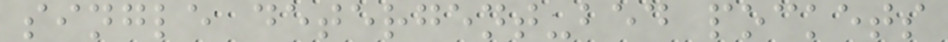single detergent-bed pockets
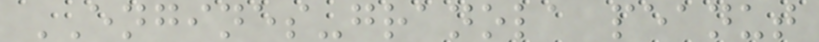ENGINES-granola peanut
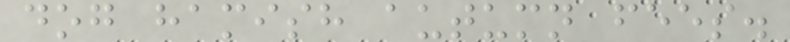dog hamish autumn fees.
